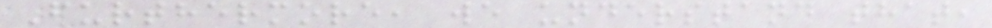Furthermore, we understand that,
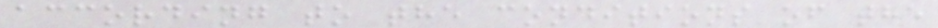according to the conditions of the
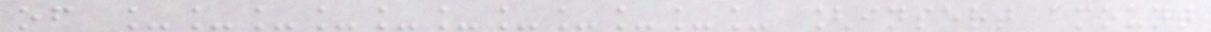of ___________ [insert amount
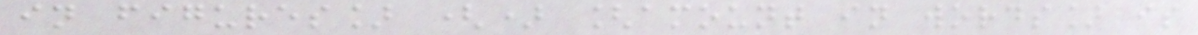in figures] () [amount in words] is
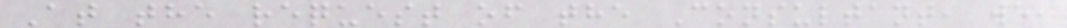At the request of the Consultant, we,
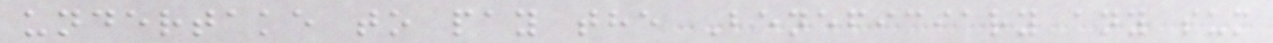undertake to pay the Beneficiary any sum
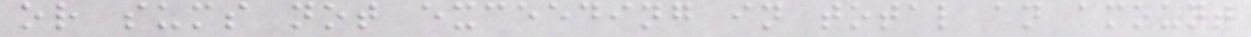or sums not exceeding in total an amount
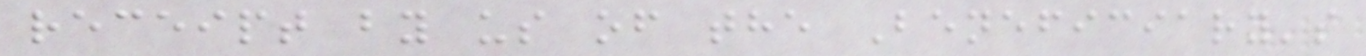receipt by us of the Beneficiary's
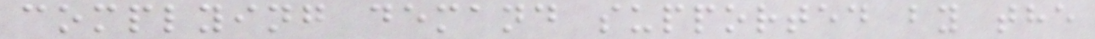complying demand supported by the
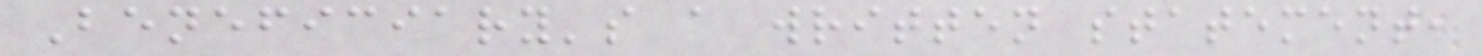Beneficiary's a written statement,
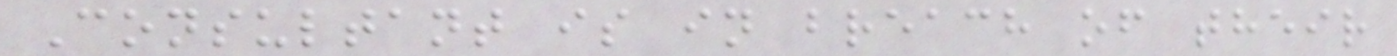Consultant is in breach of their
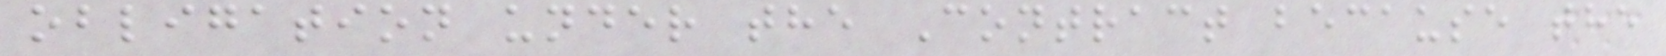obligation under the Contract because the
